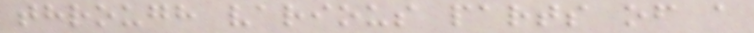through various parts of a
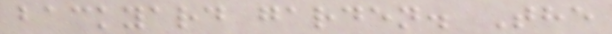backyard garden. The
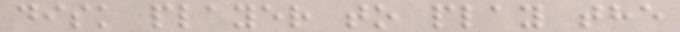disk player to play the
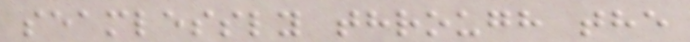seamlessly through the
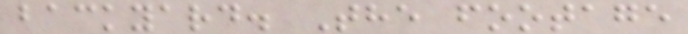backyard. The footage
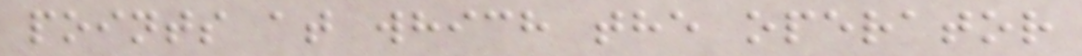points at which the operator
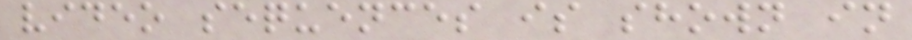video sequences is shown in
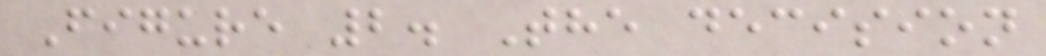Figure 2. The decision
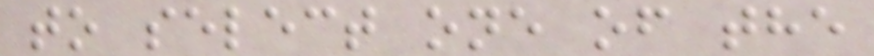to select one of the
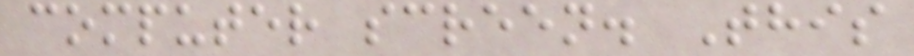computer screen. This
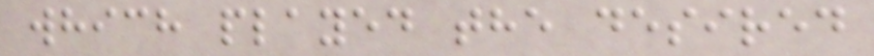which played the desired
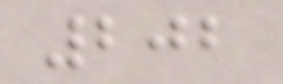202
